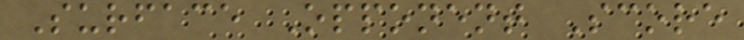Surface Opponent Score
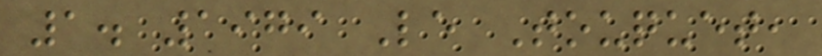1. 1979 Le Touquet,
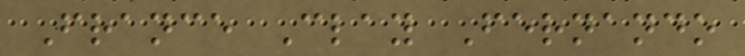France Clay Fernando
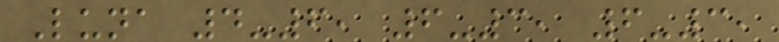Luna 4-6, 6-3, 6-3,
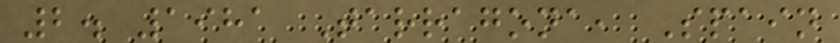2. 1981 Tarragona, Spain
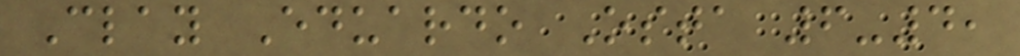Clay Eduardo Osta 6-4,
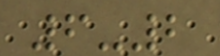6-2
